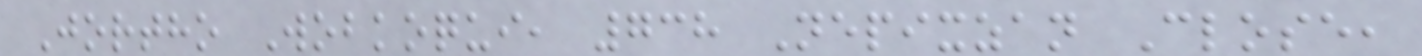Jortho Wobkoqui, 738 Nepixzan Close,
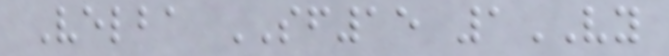Velba SF15 1VY
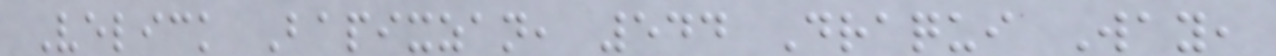Velick Bapixzan, 544 Draqui Way,
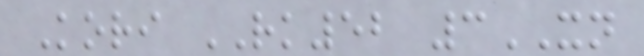Kori RK52 3XN
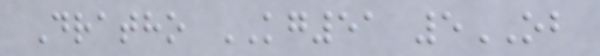Dratho KG51 5OB
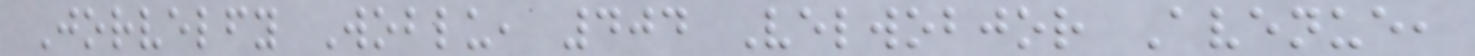Jorvelfy Woblu, 404 Velwobjor Avenue,
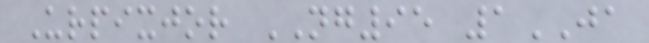Urpixjor NG95 1JA
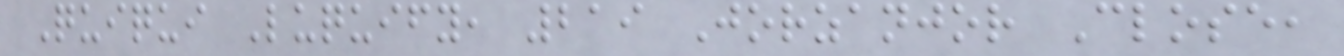Quiqui Luquify, 219 Jorzanjor Close,
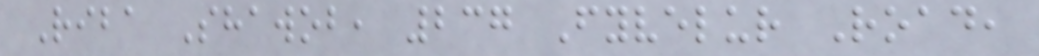Riba Shawob, 237 Fyvelur Road,
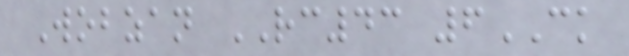Wobzan RC43 6CK
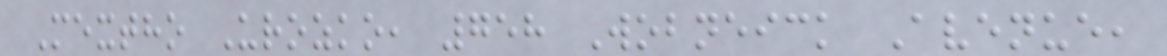Mextho Urozko, 758 Wobneick Avenue,
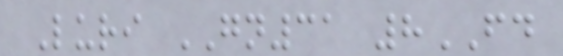Luri GN31 8FD
